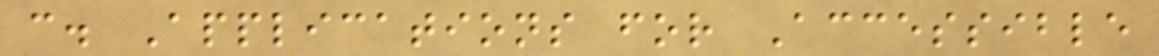c. Applications for Accessible
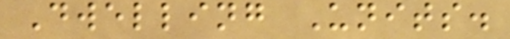Dwelling Units.
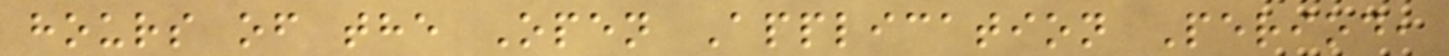hours of the Open Application Period,
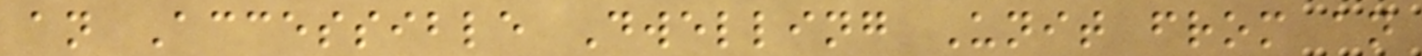an Accessible Dwelling Unit from an
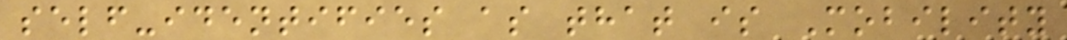self-identifies as that is Mobility
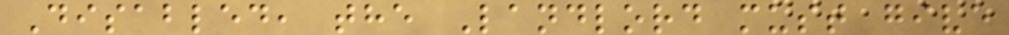Disabled, the Landlord must give
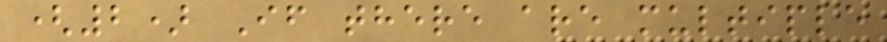(2) If there are multiple
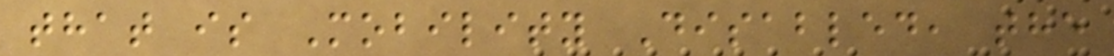that is Mobility Disabled, the
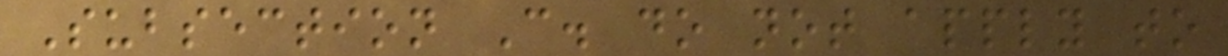Subsection C. do not apply to
